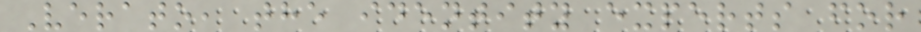Verato, the identity experts for
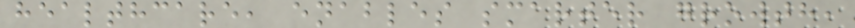healthcare, enables smarter growth,
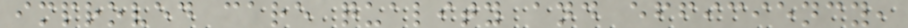improved care quality and efficiency,
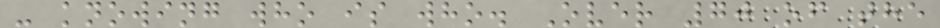- knowing who is who. Over 70 of the
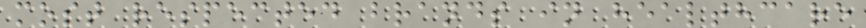most respected brands in healthcare
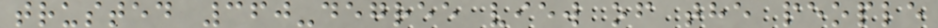trusted 360-degree view of the people
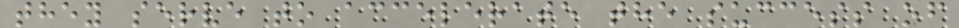they serve to accelerate the success of
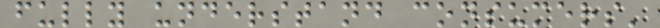fully understand consumers'
